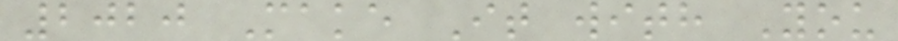2020 Make It with You
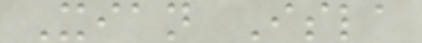Xian Isla
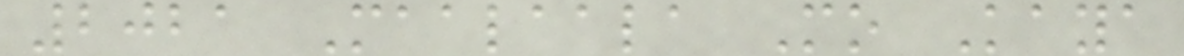2021 Maalaala Mo Kaya
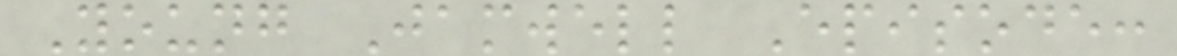Young Jamwell Episode:
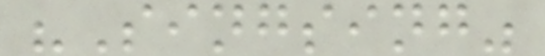"Singsing"
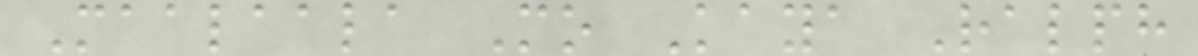Maalaala Mo Kaya Ralph
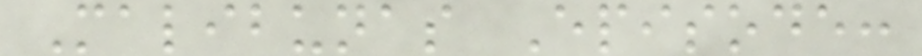Malibunas Episode:
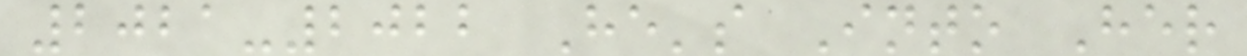2021-2022 He's Into Her
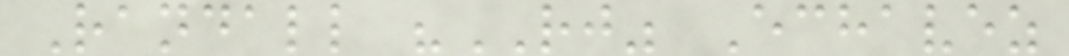Randall "RJ" Echavez
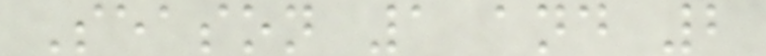Season 1 and 2
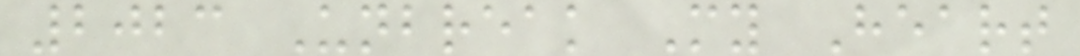2023 Unbreak My Heart
